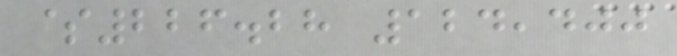$226.28 124,400
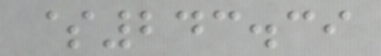$243.39
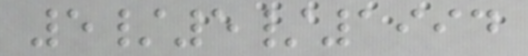5/5/1994
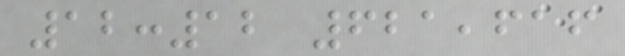12:12 621,616
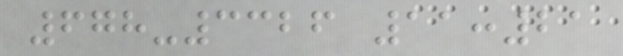678-3326 11:21
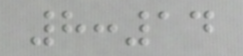8:14
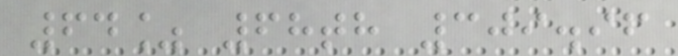64% 68th 309.96
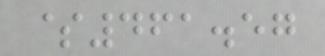$461.57
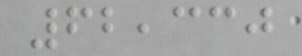62,330
